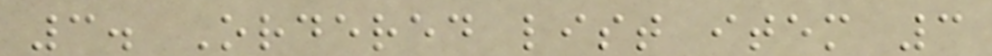3. Ordered list item 3
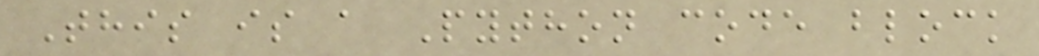This is a Python code block
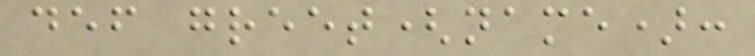def greet(name):
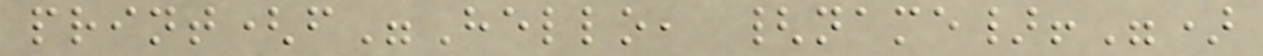print(f"Hello, {name}!")
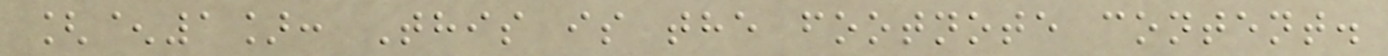[^1]: This is the footnote content.
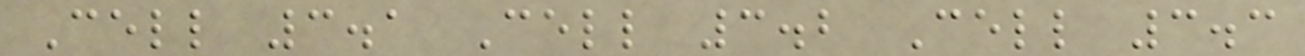Cell 3.1 Cell 3.2 Cell 3.3
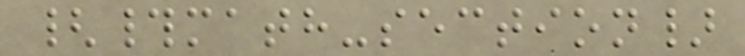{#math-section}
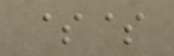$$
